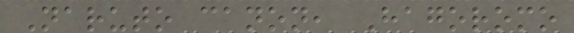Naruto canon, Hagoromo
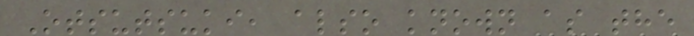Otsutsuki, also known as the
